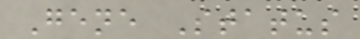Gene Status
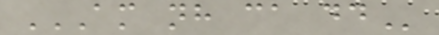AM NH CA DD
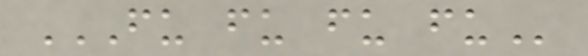FU FU FU FU
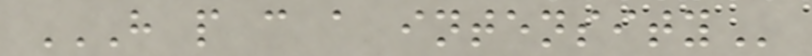H P C A INTENSITY
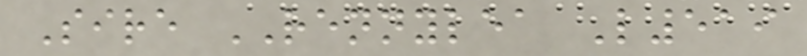Sire RENNYLEA L519
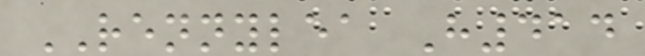RENNYLEA H414
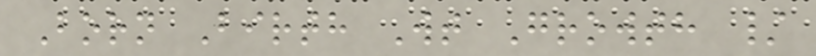Born Birth Wt Growth /
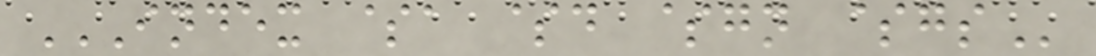INDEX $A $D $GN $GS
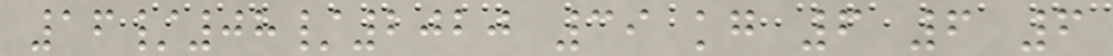16/08/2020 39 kg 6 6 6
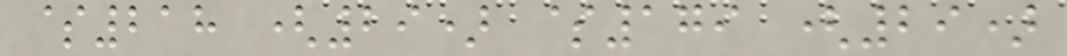$218 (29) $179 (29)
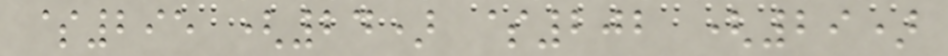$295 (24) $202 (29)
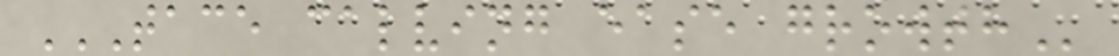TACE CALVING EASE GROWTH
